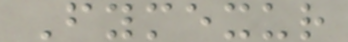Fymexur
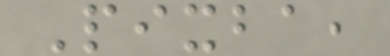Pixba,
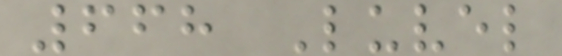668 Luvel
